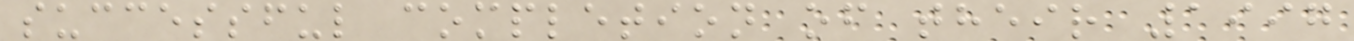successful completion of their 1997
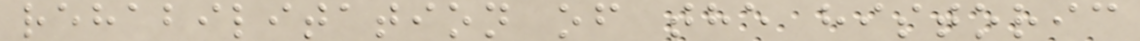rehabilitation of the historic
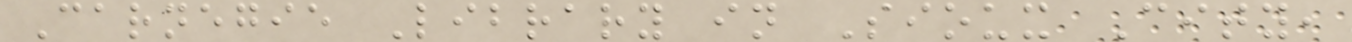Carnegie Library in Sioux City,
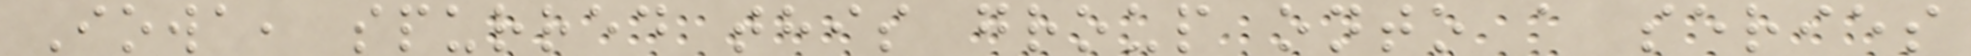Iowa, spurred this group onto a series
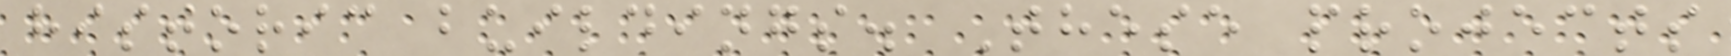historic buildings. These projects
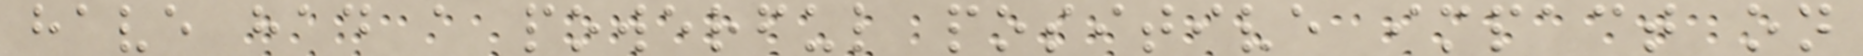have had a powerful positive impact on
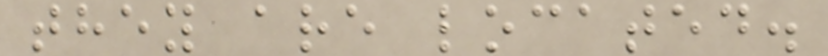they are located.
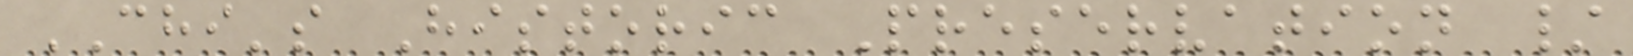CHI's Historic Preservation /
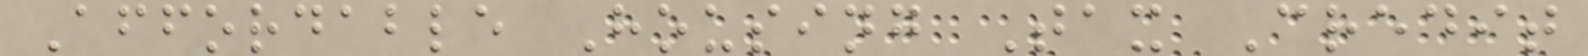Affordable Housing Tax Credit
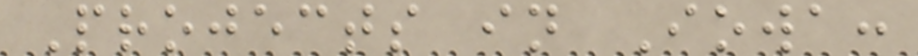Projects in Iowa:
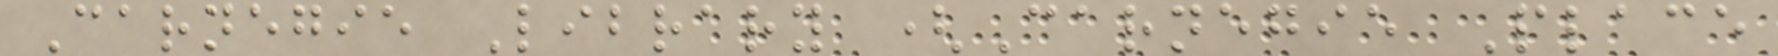Carnegie Library (Carnegie Place
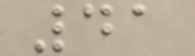41
